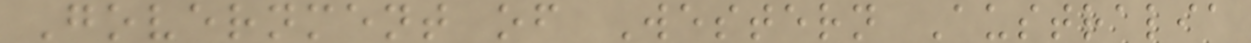Government of Western Australia
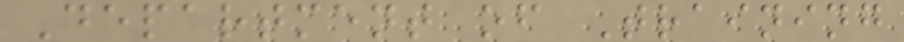Department of Training
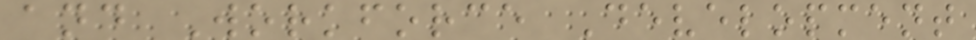and Workforce Development
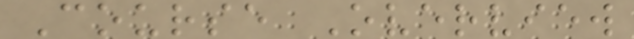Course Overview
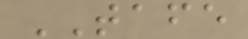TAFE
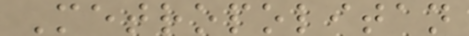Metropolitan
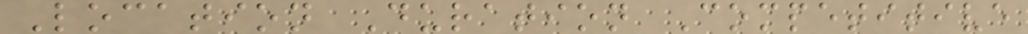Location Duration Competitive
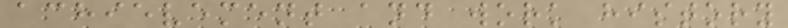achievement and work history
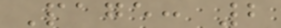Page: 2
